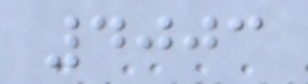4003
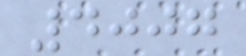4007
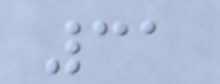31
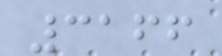3166
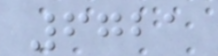6721
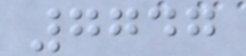7747
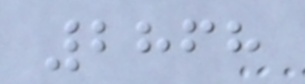2868
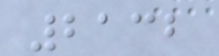2132
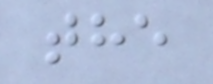the
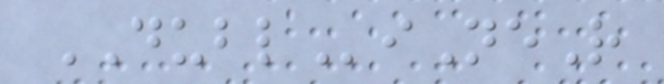DUBLiNeR
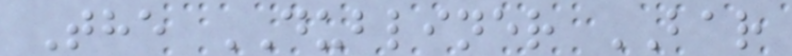The DUBLINER BAR
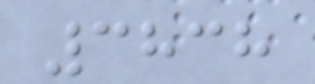3838
